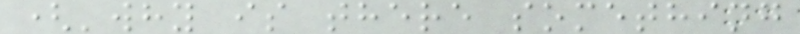('why is there something
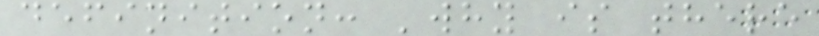definition: 'why is there
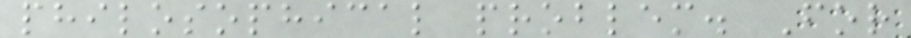philosophical problem. For
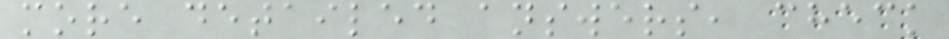more detailed answers, check
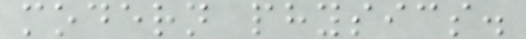modern physics.
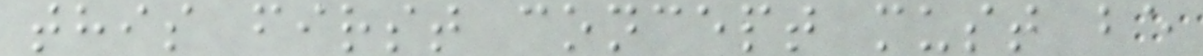this first concept must be
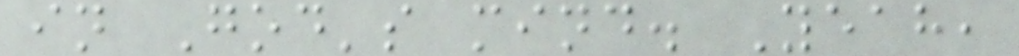in God's mind. Yeah,
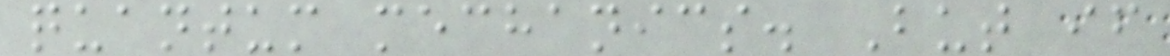quantum mechanics. But if
